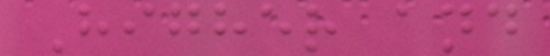Higher and
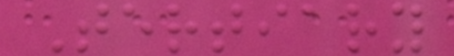Tertiary
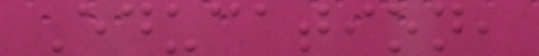Education,
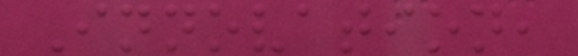Innovation,
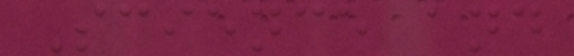Science and
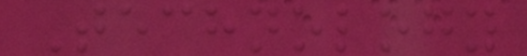Technology
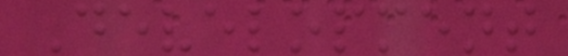Development
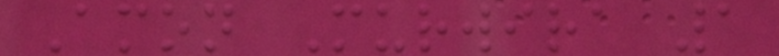Amon Murwira 1
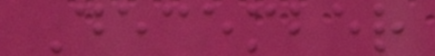December
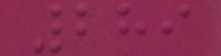289
